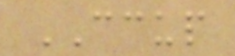CCUP
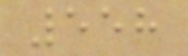558
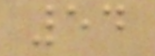54
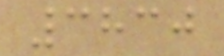3830
